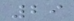29
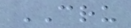CRU
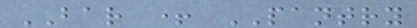BAR + PANTRY
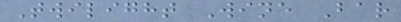Twilight Wine Bar
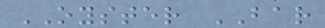OYSTER BAR
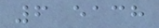6 each
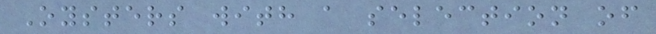Oysters with a selection of
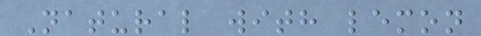Natural with lemon
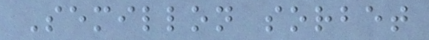Semillon sorbet
